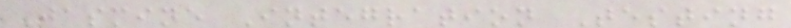Jasmine Integration Testing
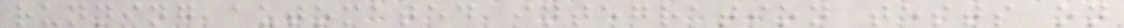running automated integration tests on
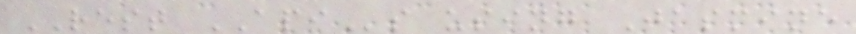REST APIs using Jasmine
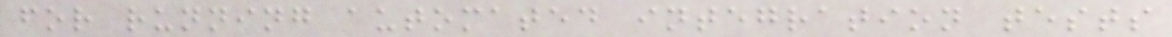for running automated integration tests
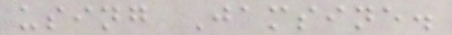using Jamsine.
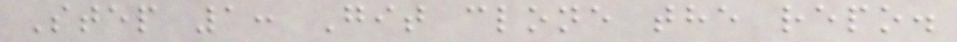Step 1: Git clone the repo.
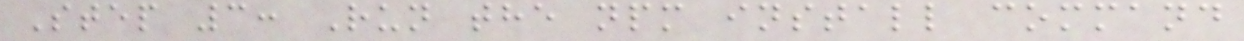Step 3: Run the npm install command
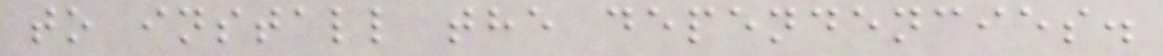to install the dependencies.
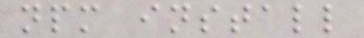npm install
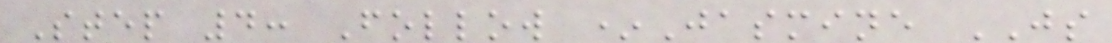Step 4: Follow *Jasmine JS
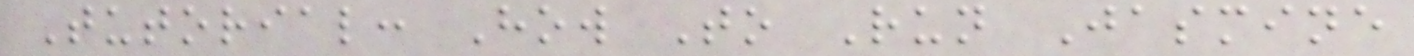Tutorial: How To Run Jasmine
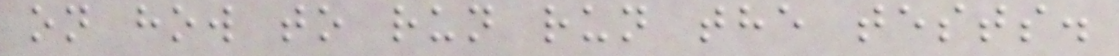on how to run run the tests.
